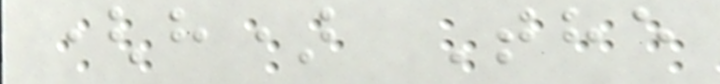(h) The
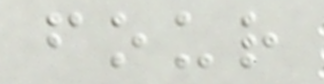four
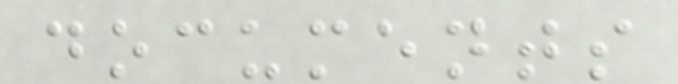documents
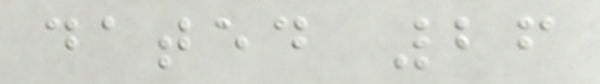dated 26
